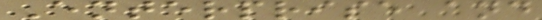Enterprise and
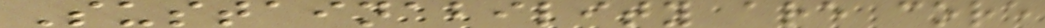Sustainability are core
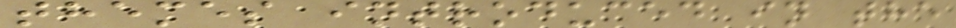themes introduced in the
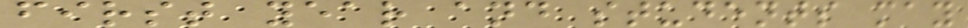first year and students may
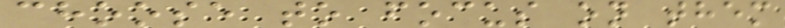choose to focus on them
